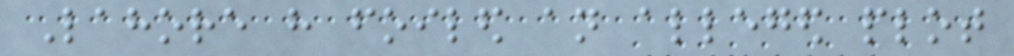Lahore have foiled an alleged plot
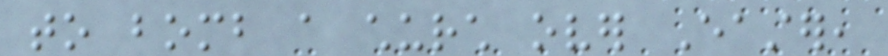to bomb a church over Easter,
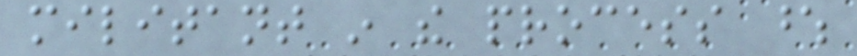militant in the process whose
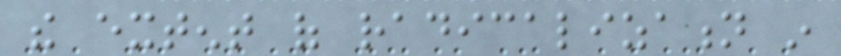the extent of radicalization in
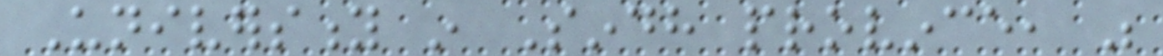University in Sindh province, was
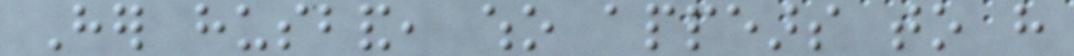Her husband, who appears to have
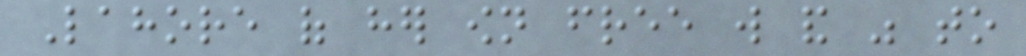Lahore of her own free will and was to
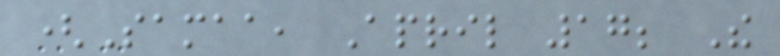(Samaa, April 17; The
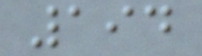194
